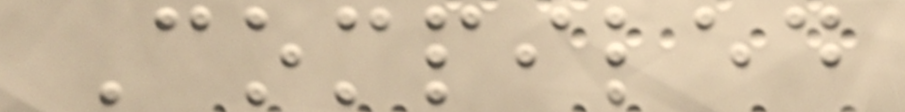Compiled
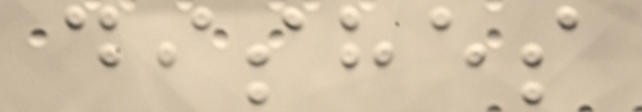dishes
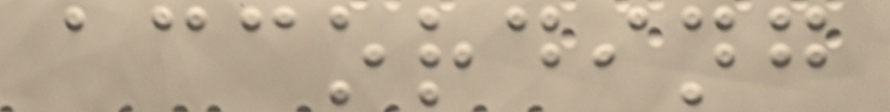according
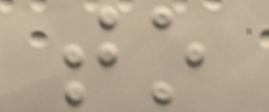to
